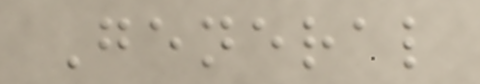General
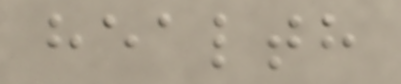health
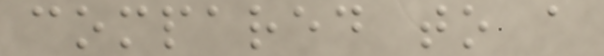compared to a
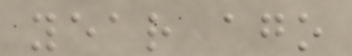year ago
